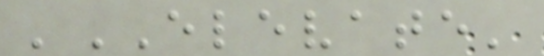'ELEVATE'
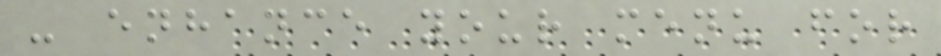- enhance your menu for
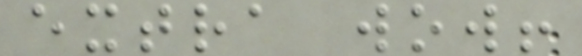extra wow!
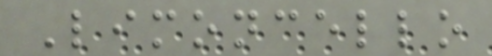Limoncello
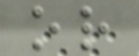or
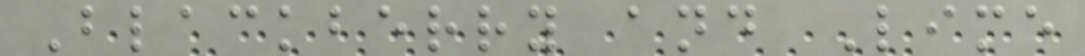Blackberry and Lime
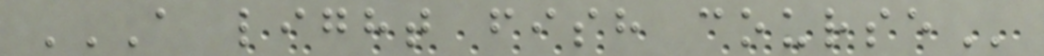A LIGHT FISH COURSE
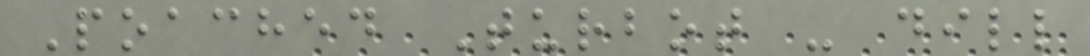Poached Turbot - dill
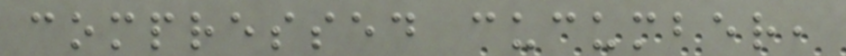compressed cucumber,
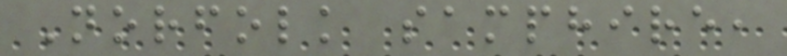Norfolk samphire,
